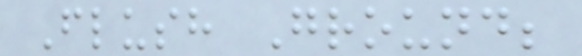Flush Ground;
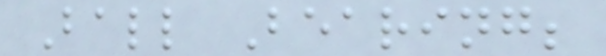Ball Bearing;
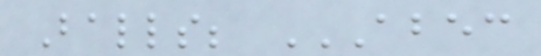Balls; ABEC
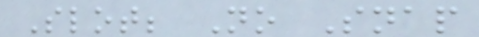Slot; No Snap
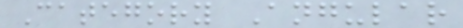Category Angular
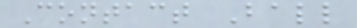Contact Ball
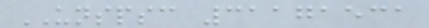UNSPSC 31171531
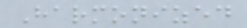Harmonized
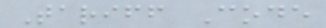Tariff Code
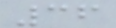36
